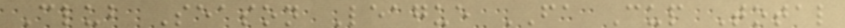Club Season League FA Cup Total
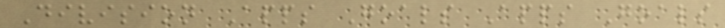Division Apps Goals Apps Goals
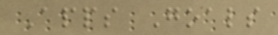Apps Goals
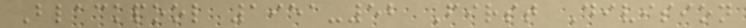Blackpool 1951-52 First Division
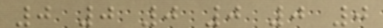0 0 0 0 0 0
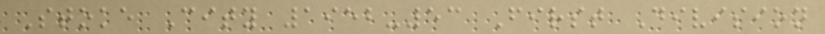Stoke City 1952-53 First Division
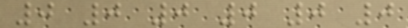0 0 0 0 0 0
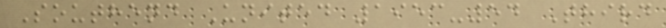Southend United 1953-54 Third
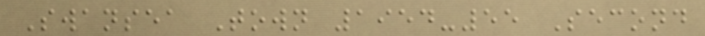Swansea Town 1954-55 Second
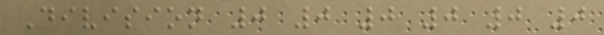Division 0 0 0 0 0 0
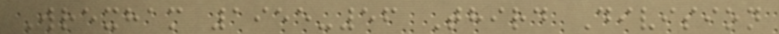Wrexham 1955-56 Third Division
